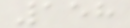158
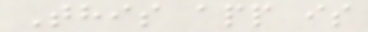This app is
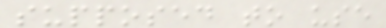supposed to use
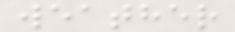weather
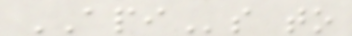APIs to
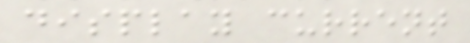display current
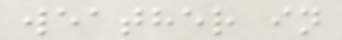weather in
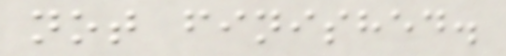not finished.
